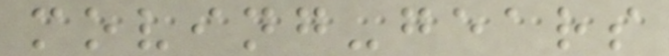moving-gears
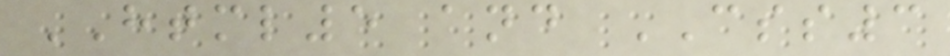HTML5 and CSS3
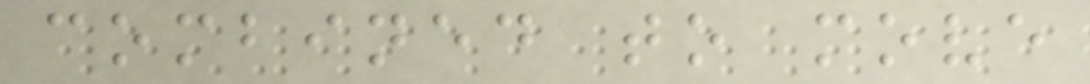combined to move
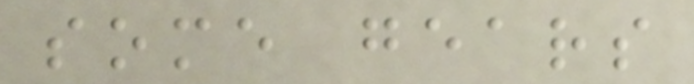some gears
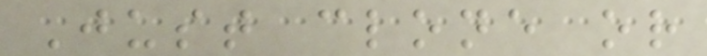Just clone or
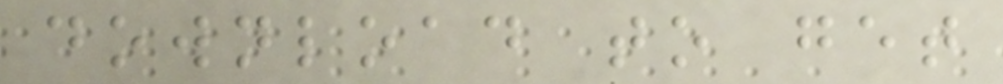download to get
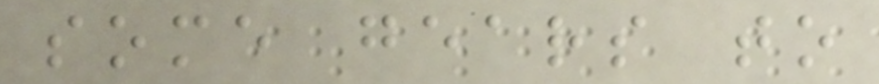some gears to
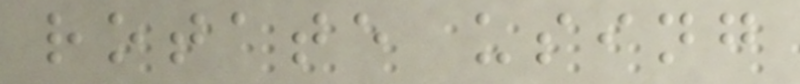rotate using
